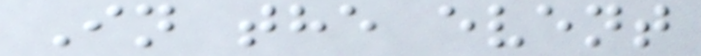In the event
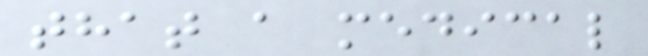that a medical
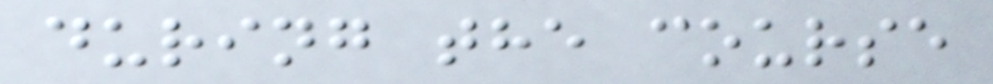during the course
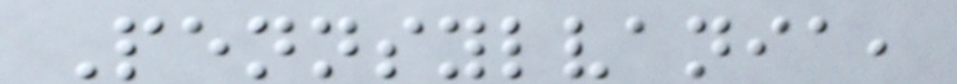Pennsylvania,
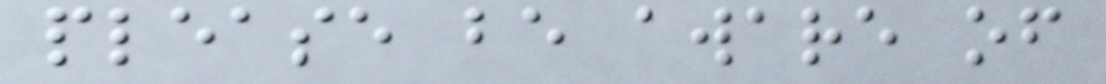please be aware of
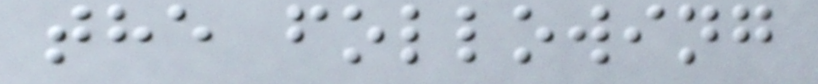the following
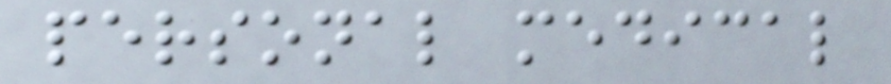personal medical
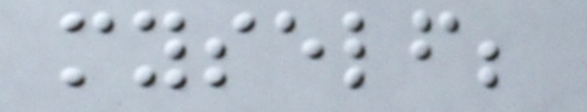myself;
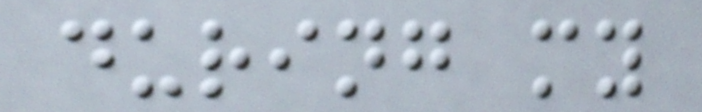during my
